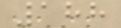188
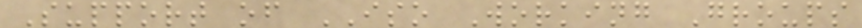Support of ISO Working Groups
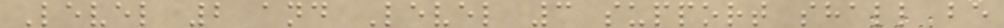Level 2 and Level 3 support shall be
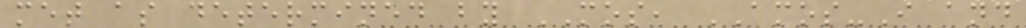met as determined by MOS, AMOS-I and
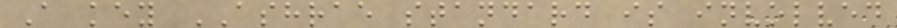A key ASHRAE standard is involved
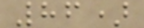86)
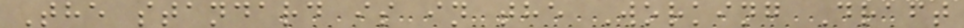The standard is in the Working Draft
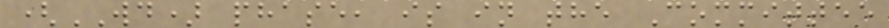(WD) phase, is in the Committee
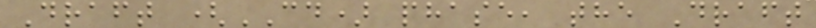Draft (CD) phase, the Draft
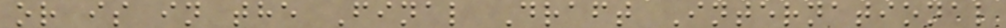or is in the Final Draft International
